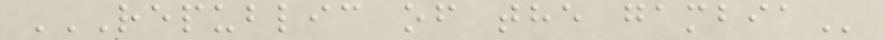REPUBLIC OF THE GAMBIA
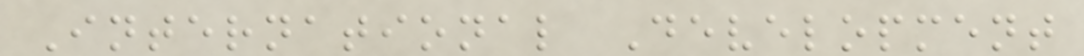International Development
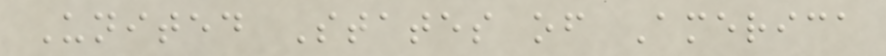United States of America
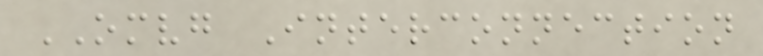OMVG Interconnection
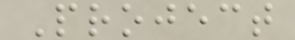Project
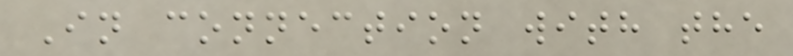In connection with the
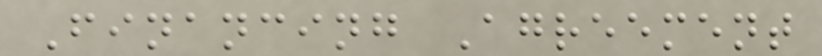Financing Agreement
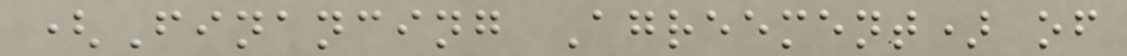(Financing Agreement) of
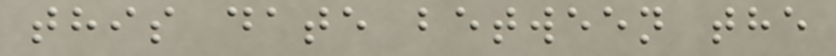this date between the
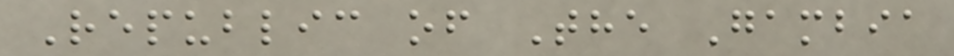Republic of The Gambia
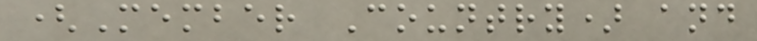(Member Country) and
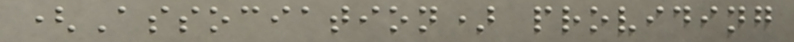(Association) providing
